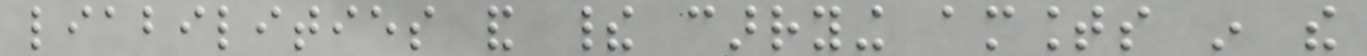liabilities and their carrying amounts in the
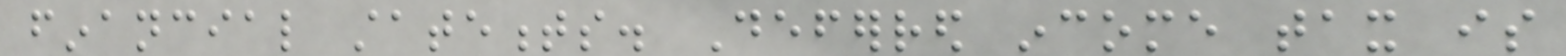financial statements. Deferred income tax is
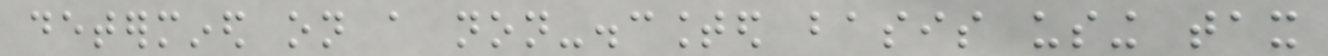determined on a non-discounted basis using tax
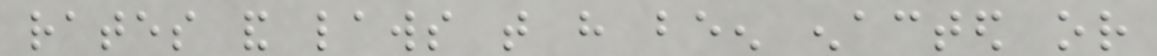rates and laws that have been enacted or
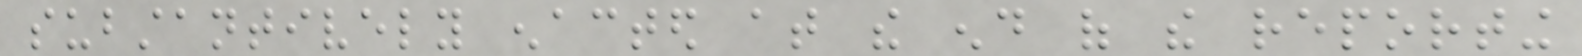substantively enacted at the end of the reporting
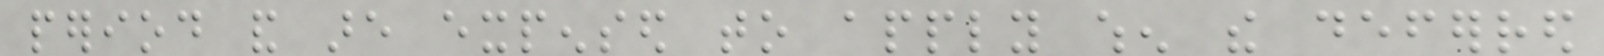period and are expensed to apply when the deferred
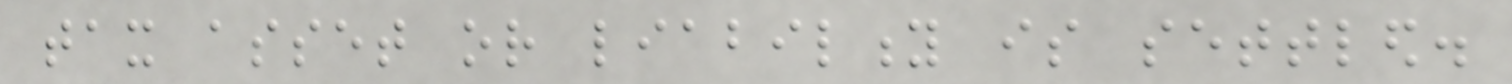tax asset or liability is settled.
